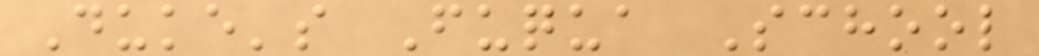Duke's Fuqua School
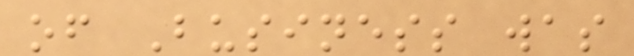of Business was
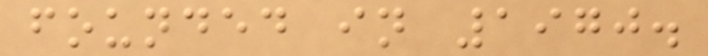founded in 1970.
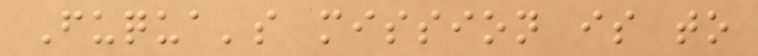Fuqua's mission is to
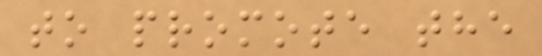to promote the
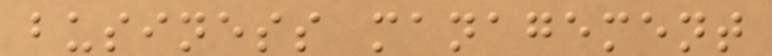business management
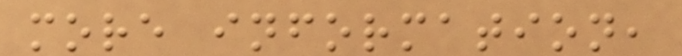more information,
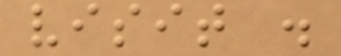visit .
